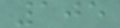105
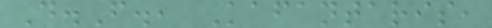D.F., Kafantaris,
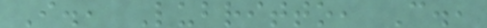I., Lubritto, C.,
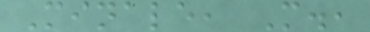Minale, M.,
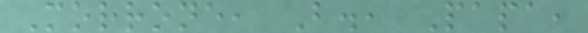Morrone, B., Papa,
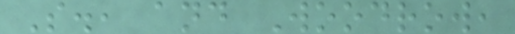S., and Woodrow,
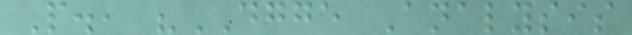P., "DGGE Analysis
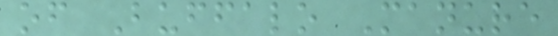of Buffalo Manure
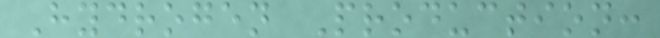Hydrogen Production:
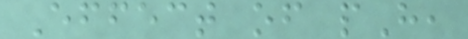Effect of pH,
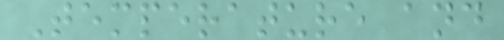Temperature and
